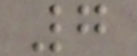7
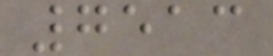7513
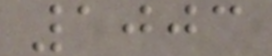1003
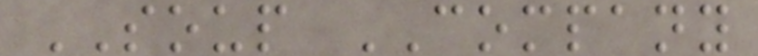SOUP COMPANY
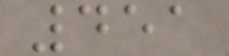451
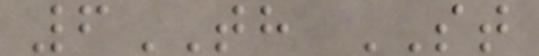6TH ST
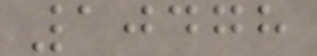10478
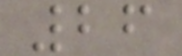26
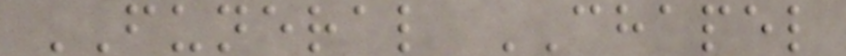FUNERAL CHAPEL
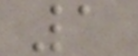1
